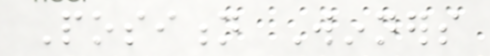Position Winners
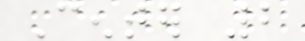Center 2
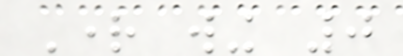Right wing 0
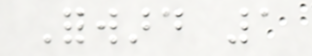Forward 1
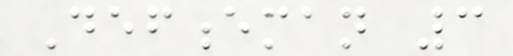Defenceman 3
